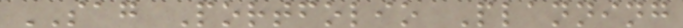SAG Portfolio Planning
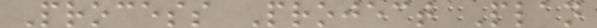Process Project Plan
